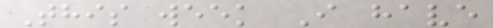This week I have
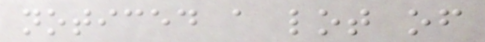noticed a lot of
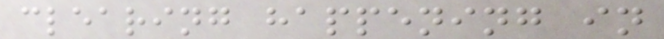clearing happening in
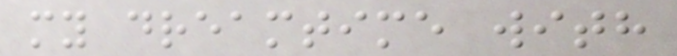my dreamtime with
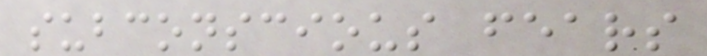subconscious fears
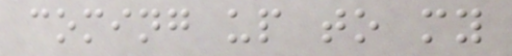coming up to my
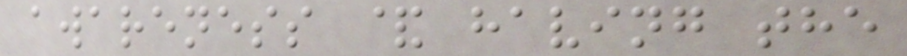awareness & having the
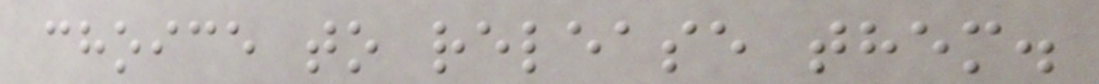choice to release them.
